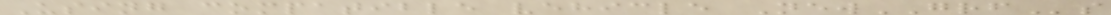Using compatible vehicle NewGRFs
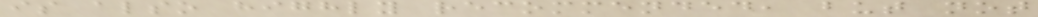is also highly recommended, but not
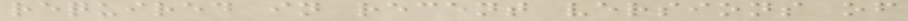required in recent versions of
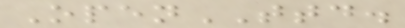OpenTTD.
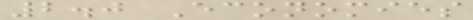2.0 Economies
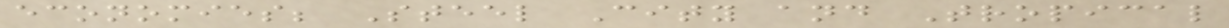economies; Steel City and Tropical
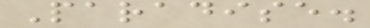Paradise.
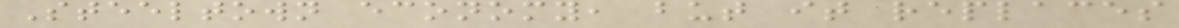Steeltown economy, but it replaces
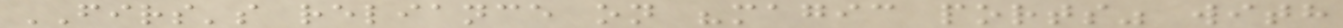FIRS's reliance on "magic ports" with
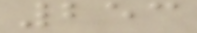253
